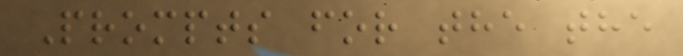Prompts for the the
